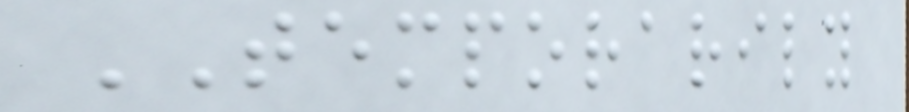TEMPORARILY
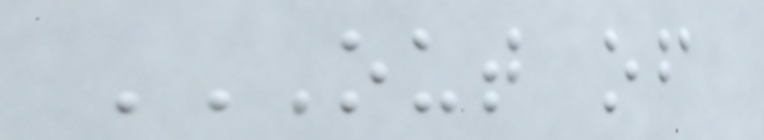OUT OF
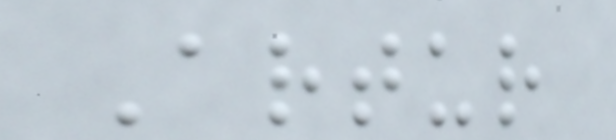Artur
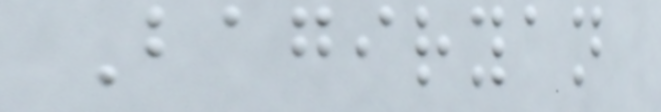Bagiryan
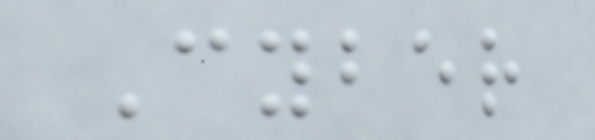Cyber
